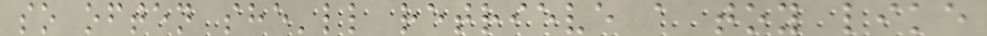so often she'll retrieve a toy like
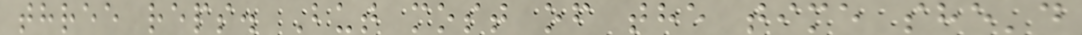three reps. But most of the time she'd
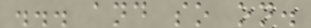... and so on.
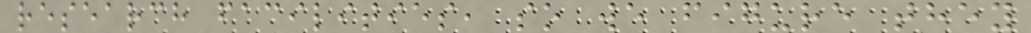research facilities, so we figure they
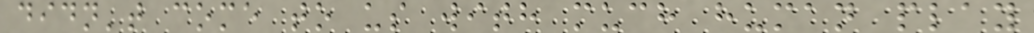didn't come to us with much human play
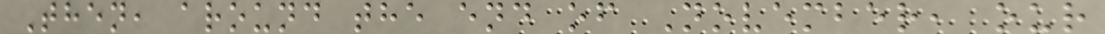Then, around the end of November, our
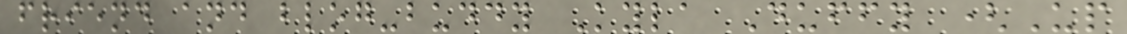friend and blog-buddy Kyla Duffy (Up
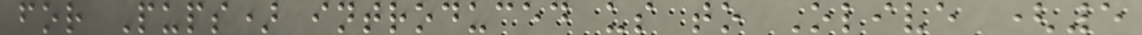for Pups) introduced us to Olive (5
